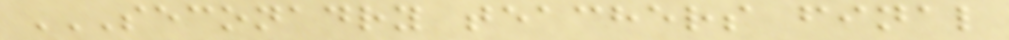SECONADRY TEACHERS FINAL
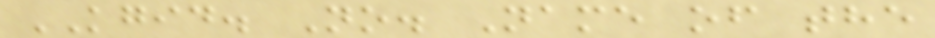KGID. No. Name of the
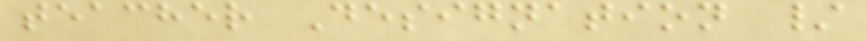teacher Designation /
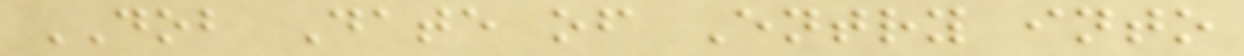DOB Date of Entry into
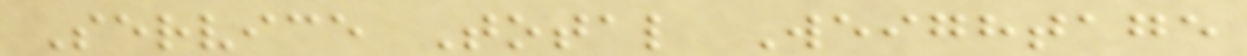Service Total Weightage
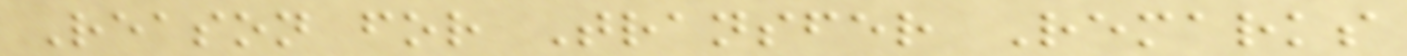Reason for Transfer Remarks
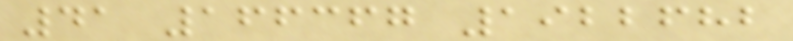41 166367 1922682
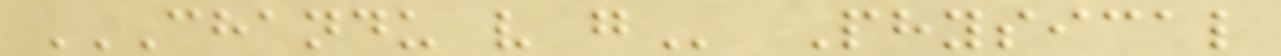CHANDU V G Physical
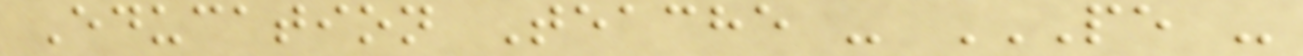Education Teache - PE -
